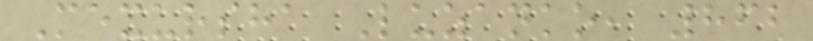Mexursha Luzanko, 862
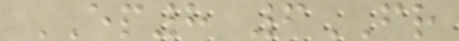EP8 6FR
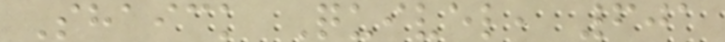Shaick Quivel, 601
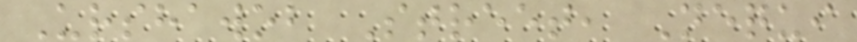Urshawob Street, Nequi
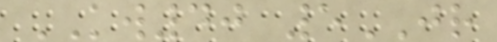KW40 5JR
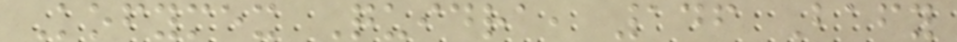Kofymex Quidra, 146 Bafy
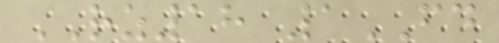RZ18 1FD
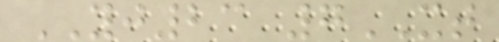YJ23 7XT
